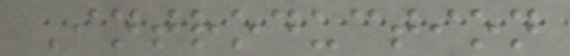Introduction
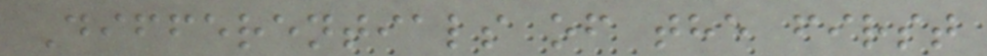Differentials of the first
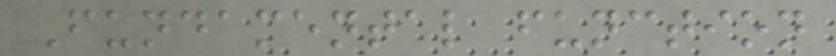Fundamental function
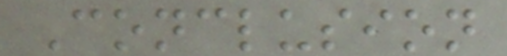Conclusion
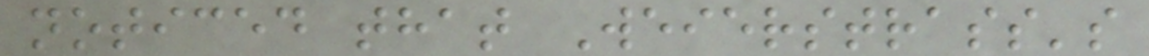noticed that Weierstrass's
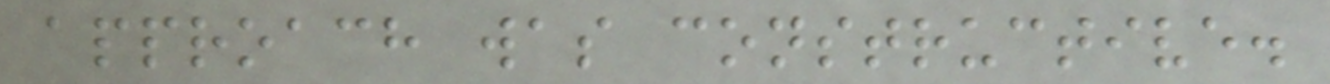approach was constructive.
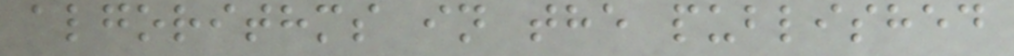algorithms in the published
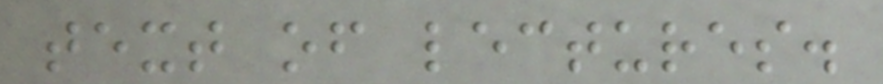text of lectures.
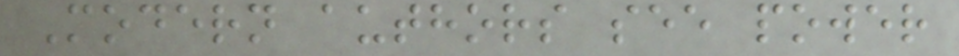Modern authors see power
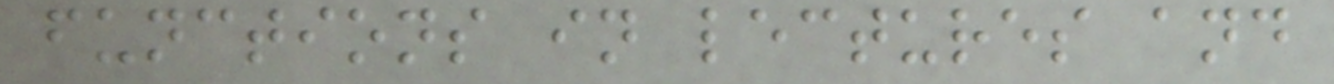functions in lectures and
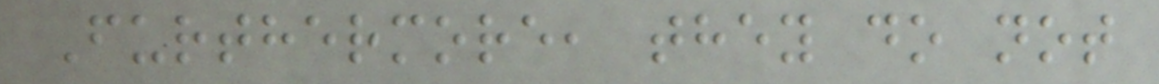Furthermore, they do not
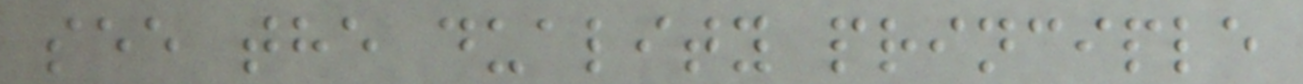see the duality principle
